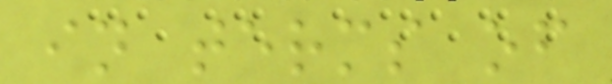in terms of
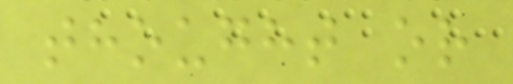thought or
